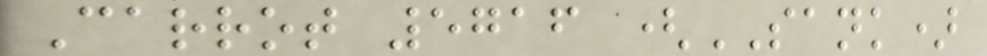Carrot 5716 (SANK)
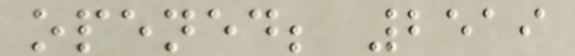opened; 2519
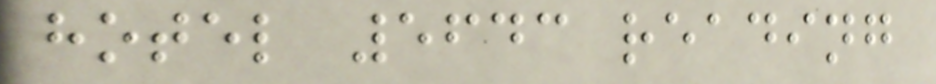hotel 5643 reading
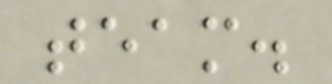team.
